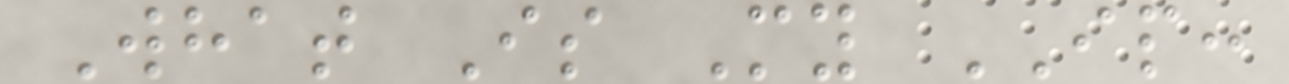What Is My IP:
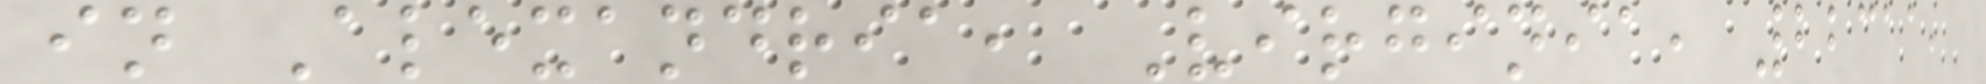in Alexandria, Virginia, 22311,
